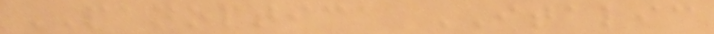PANOPTICA ITALIC
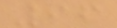96
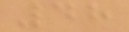48
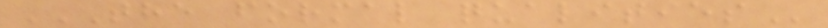THE FORMAL QUALITIES
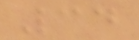34
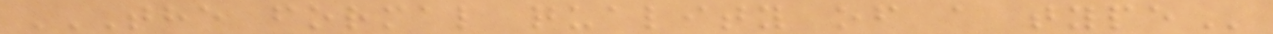THE FORMAL QUALITY OF A TYPE
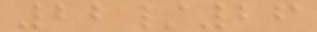22/26
